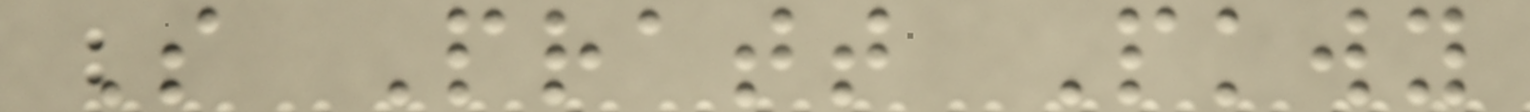S Pratt Pkwy
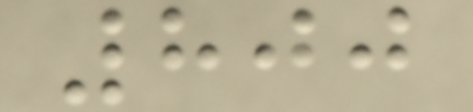800
